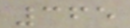365
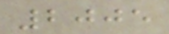2005
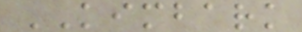KIMBARK
